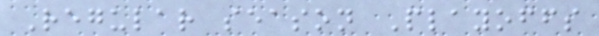Regular season Playoffs
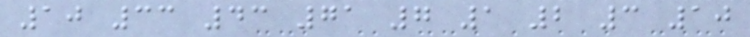10 33 43 71 7 1 2 3 10
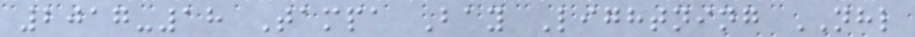2017-18 Tampa Bay Lightning NHL
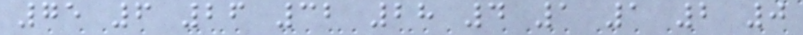75 6 26 32 28 4 1 1 2 0
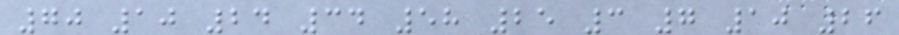70 10 24 34 58 25 3 7 10 26
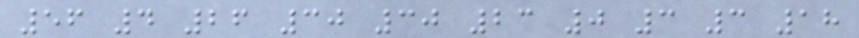56 4 26 30 30 23 0 3 3 18
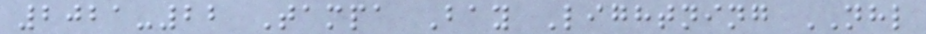2021-22 Tampa Bay Lightning NHL
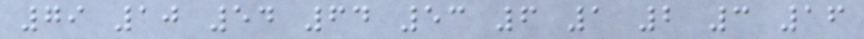79 10 54 64 53 6 1 2 3 16
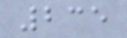235
